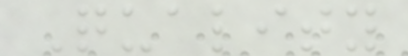Quality
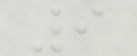9
